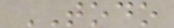TODO
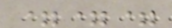===
